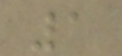1
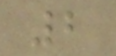2
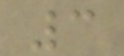3
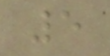5
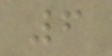6
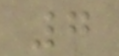7
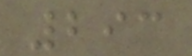293
